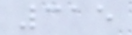315
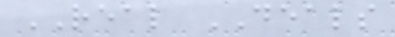REAL DEALS
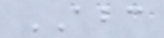ABC
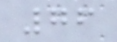76
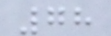78
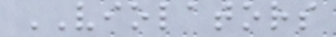VIOLATORS
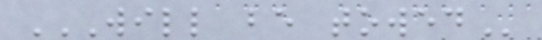WILL BE TOWED
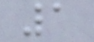1
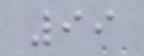99
